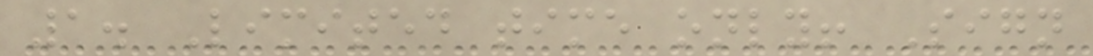1. Limited time only! Sign
